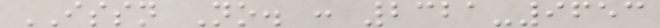ISSN No. : 2321-9653
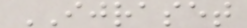IJRASET
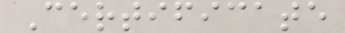Certificate
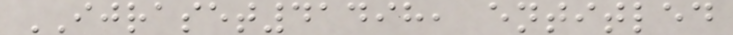IJRASET41498, entitled
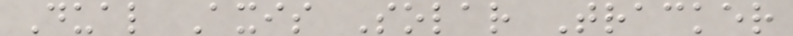Dual Axis Solar Tracker
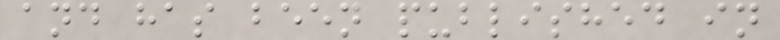and has been published in
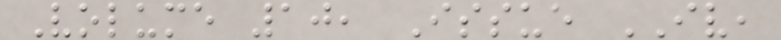Volume 10, Issue IV,
